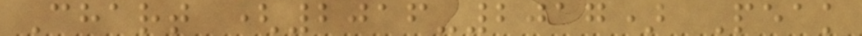Chart (2016-2017) Peak
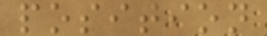position
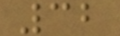32
